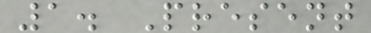1. Present
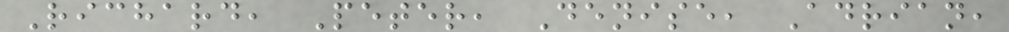Richard, Peter, Denise, Adrian,
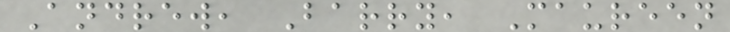Andrew, Barry, Maureen
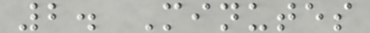2. Minutes
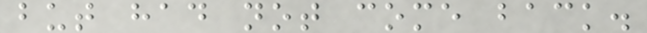but had not come back.
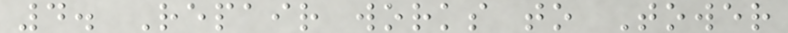4. Repair works to Tower
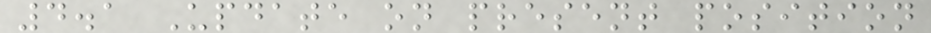4.1 Update on present position
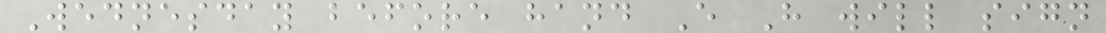Wednesday before hand E H will sign
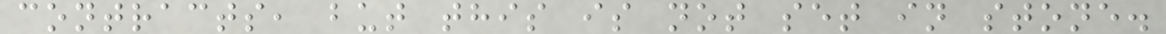contracts, but this is not set in stone.
